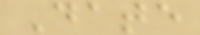Date
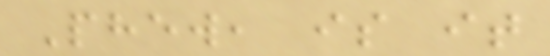Phew, is it
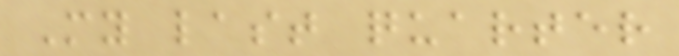My last quarter
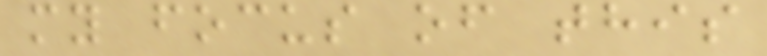my focus of this
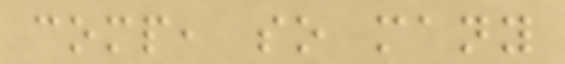comp, so many
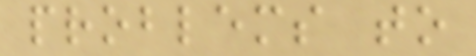problems to
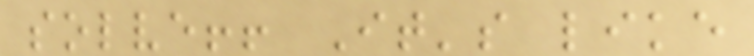solve!! It's like
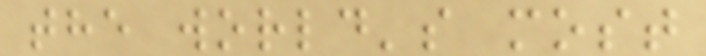the world's most
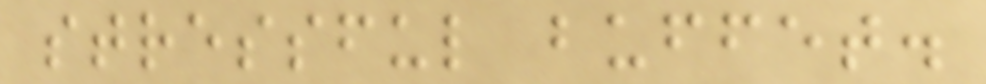stressful buffet.
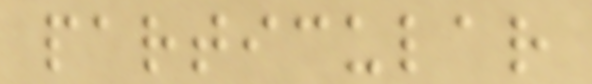particular
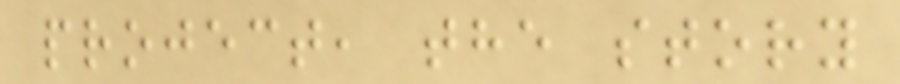project, the story
